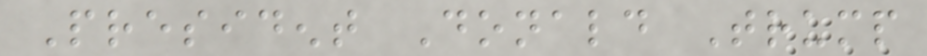President Donald Trump
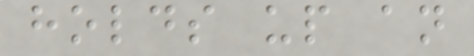holds up an
